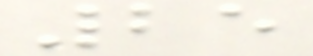25
